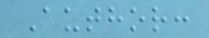Author:
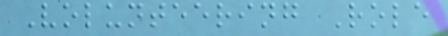Volunteering Role
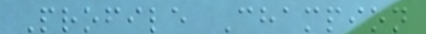Profile Champion
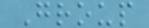Group
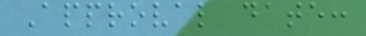Approval date:
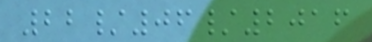22/06/2016
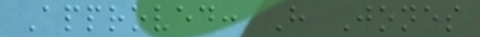Approved: H Jones
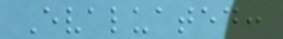Evaluated:
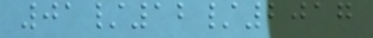01/12/2017
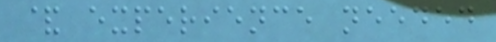& experience needed
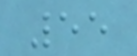55
